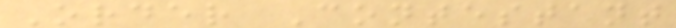Order Contestant
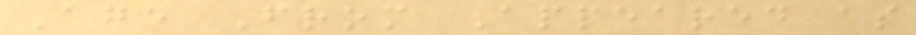Age From Appeared as
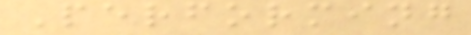Performing
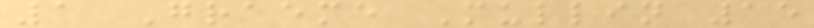1 Graeme Mullin 15
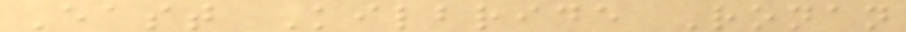East Kilbride Ronan
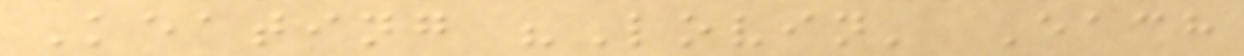Keating "Lovin' Each
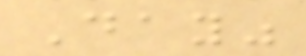Day"
